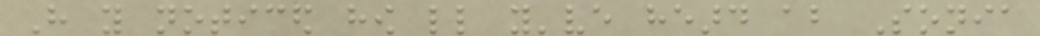Have you noticed how little you've heard about Sonia
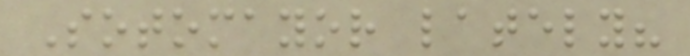Sotomayor lately?
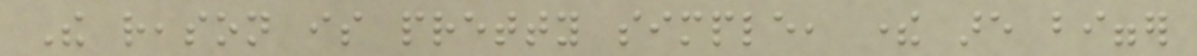The reason is pretty simple, there are bigger
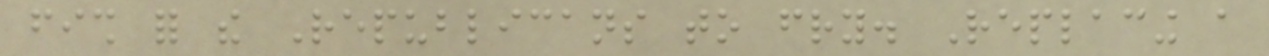fish for the Republicans to fry. Replacing a
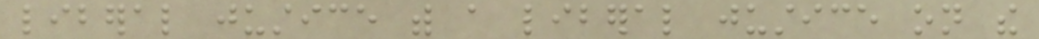liberal justice with a liberal justice on the
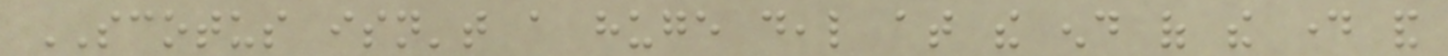SCOTUS isn't a huge deal at the end of the day and
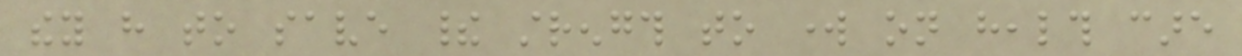they have to save their strength to work on health care
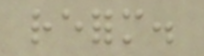reform.
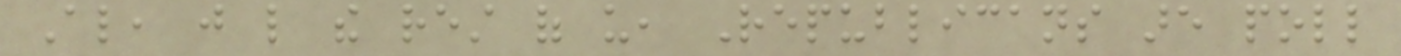Also, just like the rest of us, Republicans are poll
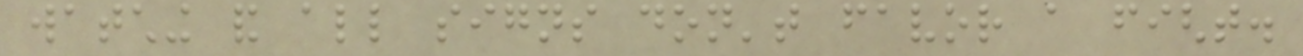watching and all signs don't favor a fight.
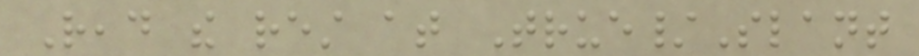Read the rest at True/Slant
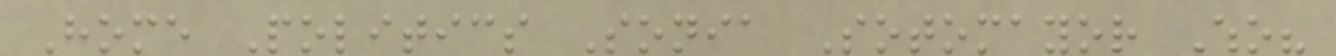Home Politics Sonia Sotomayor Who?
